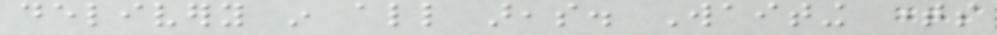delivery in all areas. Waiting times
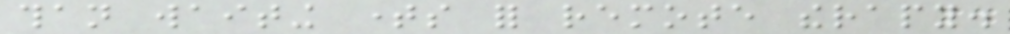than waiting times for remote therapy.
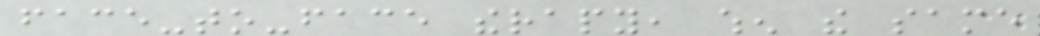face-to-face therapy, when the same
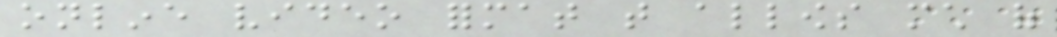online video format that allows much of
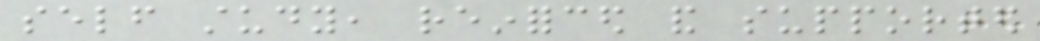self study, reinforced and supported
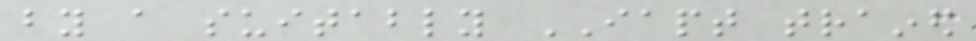by a suitably IAPT trained
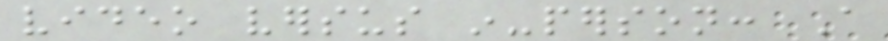video versus in-person: A
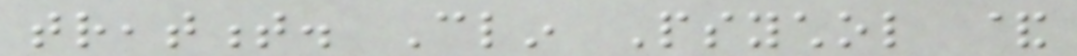treatment. Clin Psychol &
